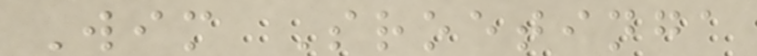Wim Sroetinga
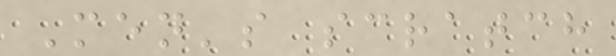Men's scratch
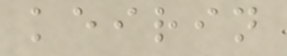keirin
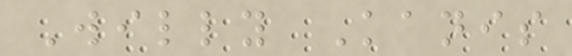Willy Kanis
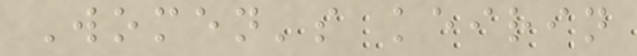Women's keirin
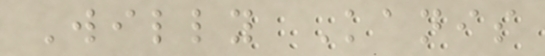Willy Kanis
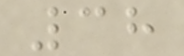38
